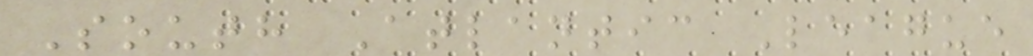South Atlantic League
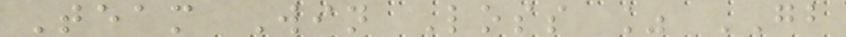Team Win Loss % GB
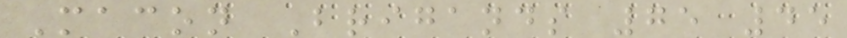Macon Brigands 75 45
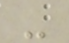-
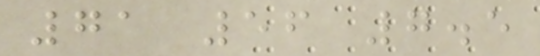71 56 7.5
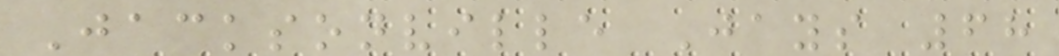Jacksonville Jays 68
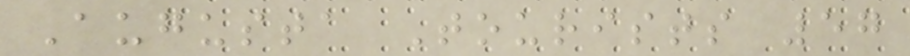Augusta Tourists 57
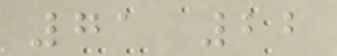71 22
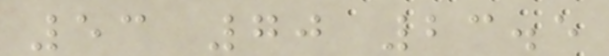53 70 23.5
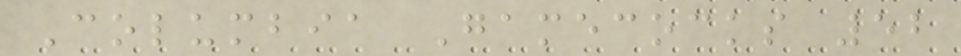Columbia Gamecocks 52
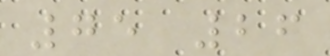75 26
